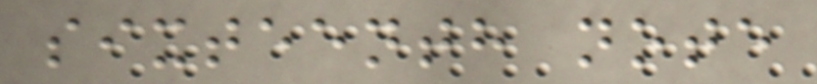sixteenth note
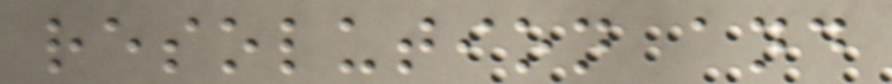resolution and
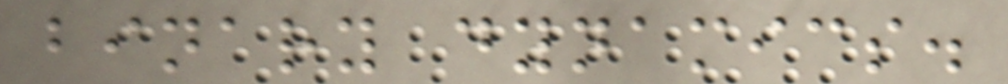binary dynamics.
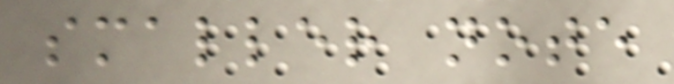smaller note
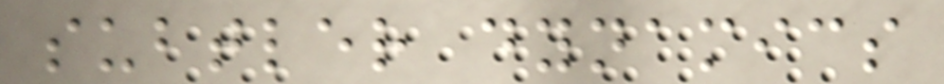subtler dynamics
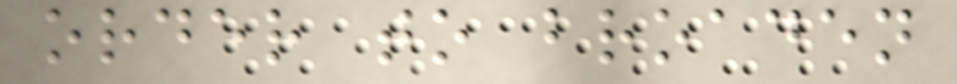order to broaden
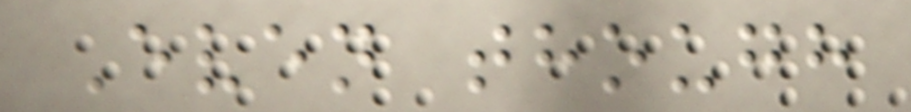Even though
